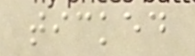ticked
